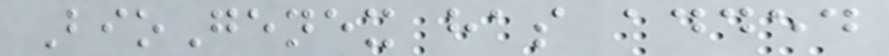BioGenex has added
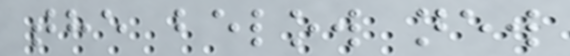the below new
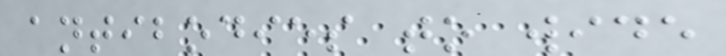antibodies to wide
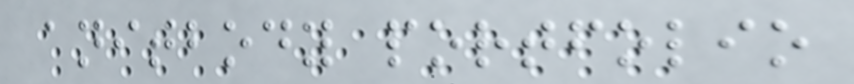anitbody portfolio
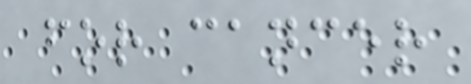for cancer
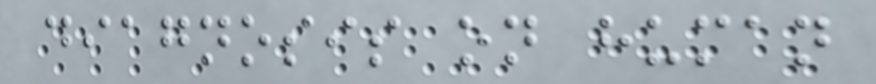diagnosis on human
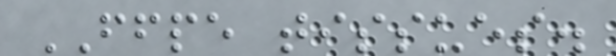FFPE tissues.
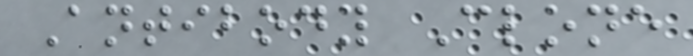Antibody Clone
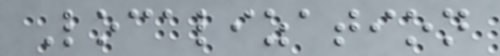Localization
